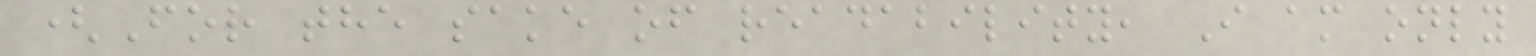(For the sake of readability, I am only
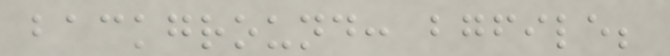background: bgfile;
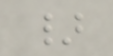}
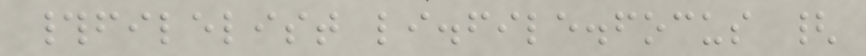#filelist li.file.focus {
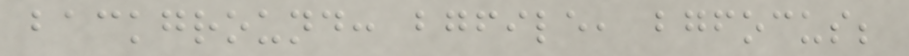background: bgfile, bgfocus;
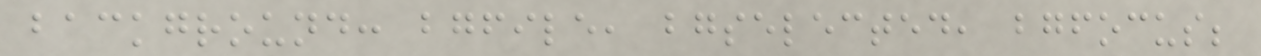background: bgfile, bgselected, bgfocus;
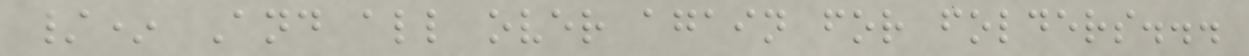/* And all over again for folders...
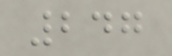247
